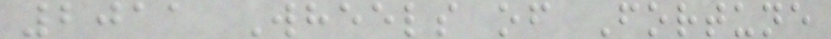2011 Wheels of Fortune
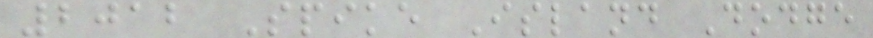2012 Spike Island Dodge
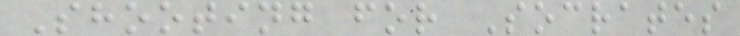Shooting for Socrates
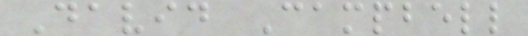David Campbell
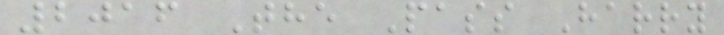2016 The Pass Harry
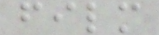film
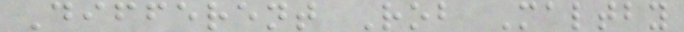Different Rob Maltby
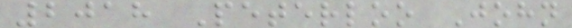2018 Peterloo John
